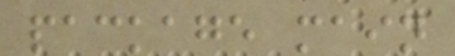package main
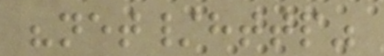"net/http"
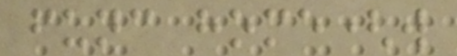func home(w
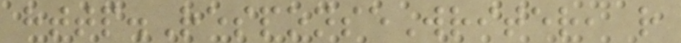http.ResponseWriter, r
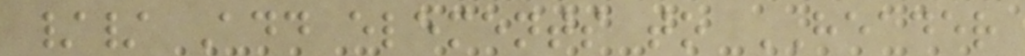// Add elements to HEADER
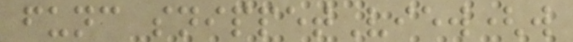func snippetView(w
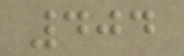404
